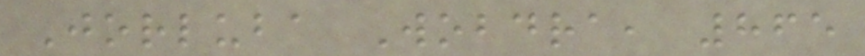Jorluba Wobdra, 865
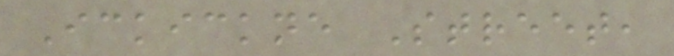Ickickne Street,
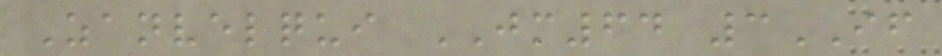Zanvelqui JM64 3IF
